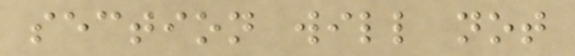section will not
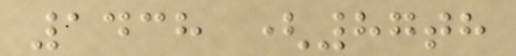1438 (87th
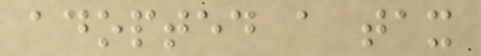adopted a tax
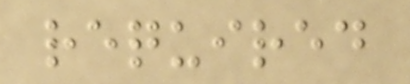required
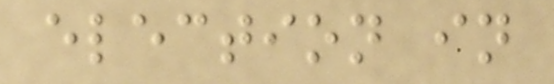election in
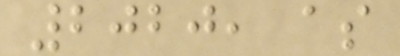2020, as
